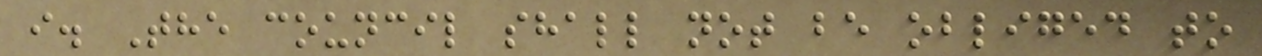i. The council shall not be obliged to
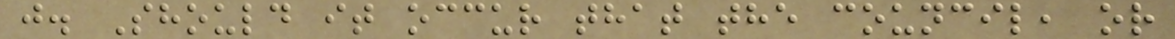j. Should it occur that the council, or
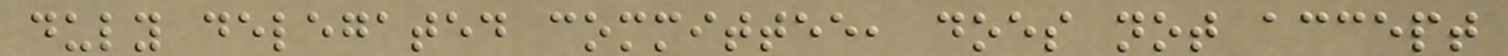duly delegated committee, does not accept
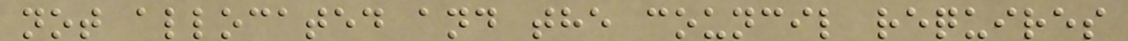not allocated and the council requires
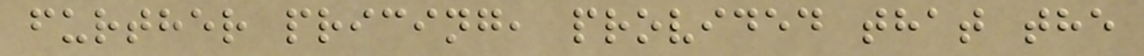further pricing, provided that the
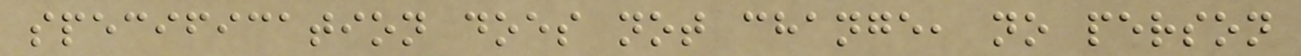specification does not change, no person
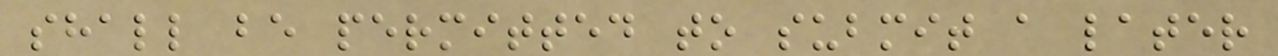shall be permitted to submit a later
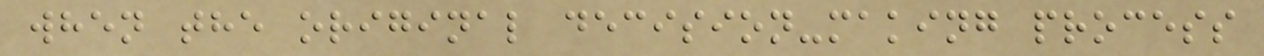when the original decision-making process
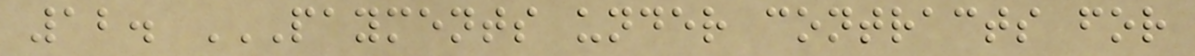12. PAYMENTS UNDER CONTRACTS FOR
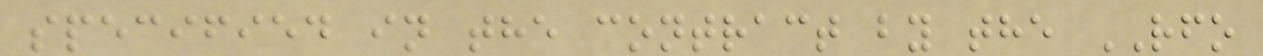specified in the contract by the RFO
